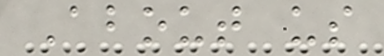About us
